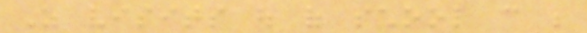As visits out of school can be
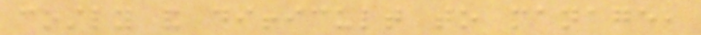costly and difficult to manage,
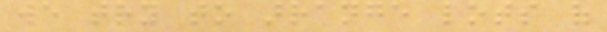we try to arrange lots of
